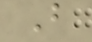B
